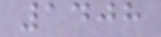1408
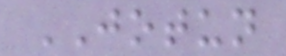JOTUN
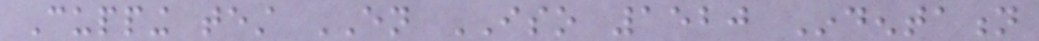Cupping test EN ISO 1520 Indentation
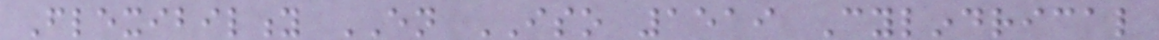Flexibility EN ISO 1519 Cylindrical
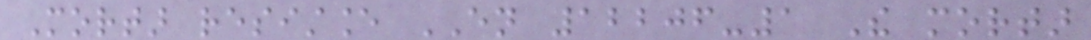Mortar resistance EN 12206-1 The mortar
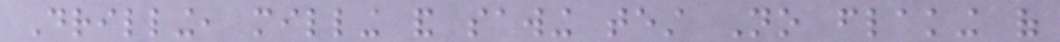Drilling, milling and sawing test No flaking of
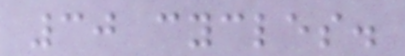30 cycles.
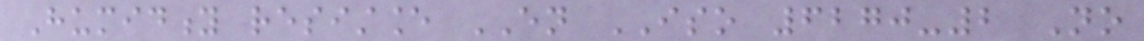Humidity resistance EN ISO 6270-2 No
